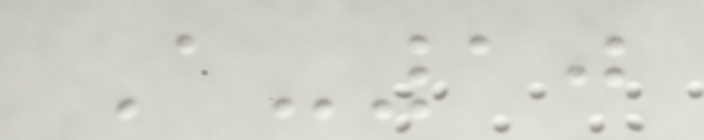A-10
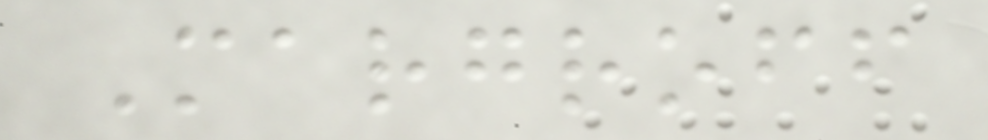Margroff
